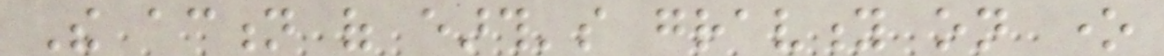The action of earth's gravity on one
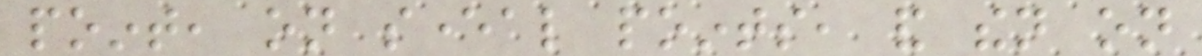point, on several points, and then on
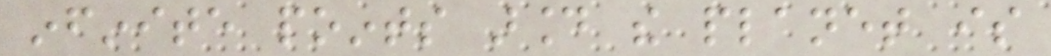infinite points around the planet is
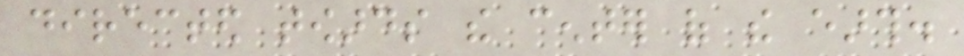directed towards the center of the earth.
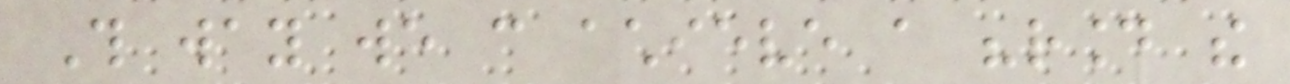This way we can achieve a "round the
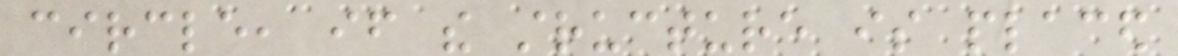circle, if the structure is placed
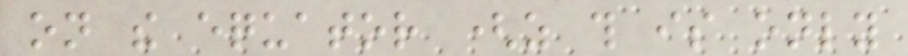on the equator (as this is only
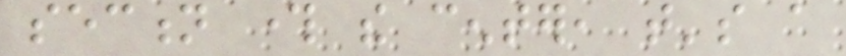section through the center, that's a
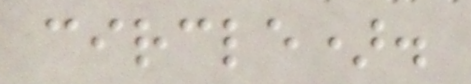circle).
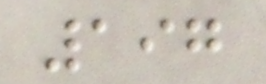197
